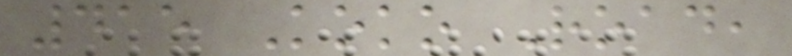415 Koko Road,
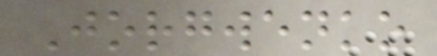Jorgwenko
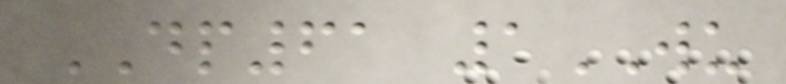DP61 1WU
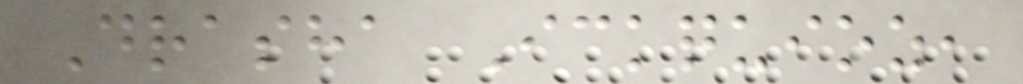Drasha Ickquioz,
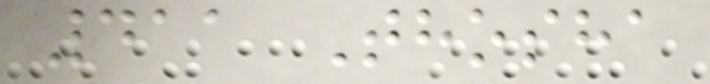411 Thosha
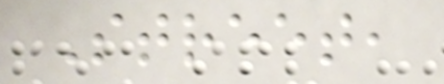Street,
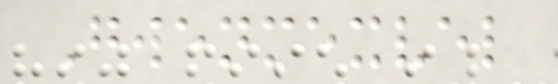Gwenmexvel
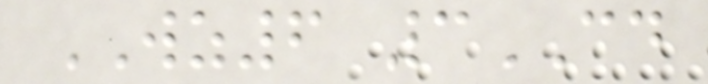WZ6 3CD
